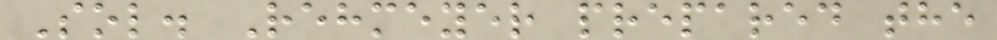Sol. Rehmeyer prepared the
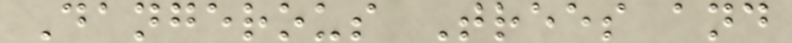Dangerous Trees and
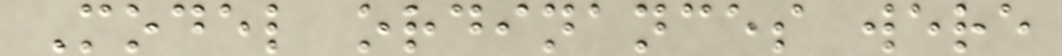Model ordinances were
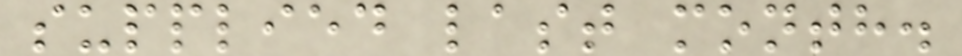supplied last month.
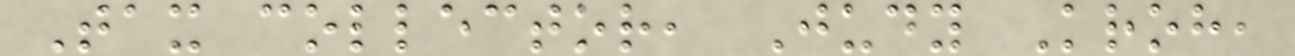Tax collector, Judy Kroh,
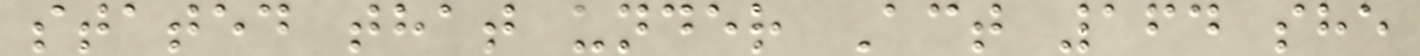stated that under Act 164 she
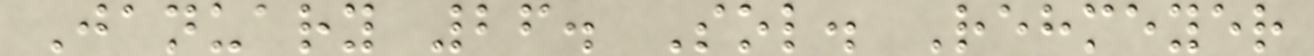January 26. Sol. Rehmeyer
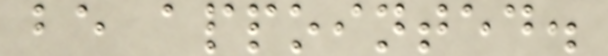be appointed.
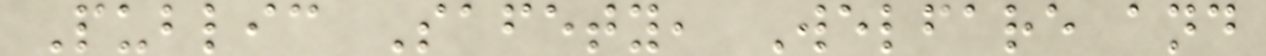Public Safety, Welfare and
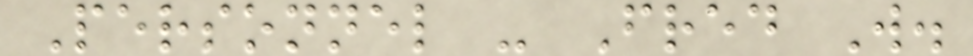Personnel - Fred W.
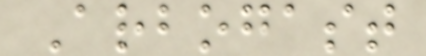Arbogast
